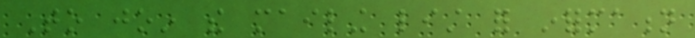To join the mailing list for information
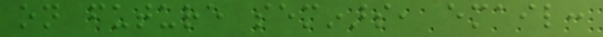on future seminars, email:
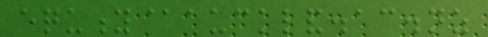equity@auckland.ac.nz
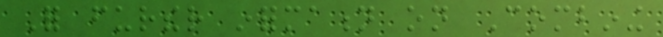For further information on Combining
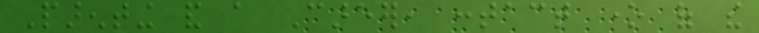Parenting and a Career, contact one of the
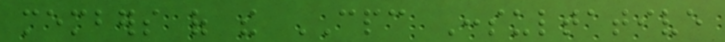members of the CPC Consultative
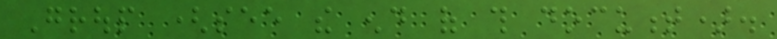Group (see the end of this document).
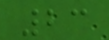23
